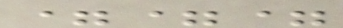===
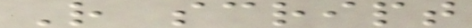R script
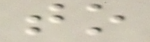to
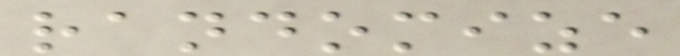randomize
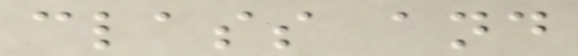class and
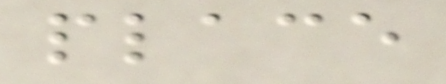place
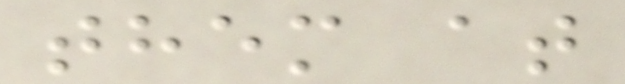them at
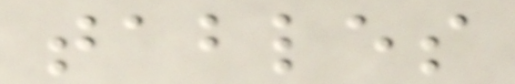tables
